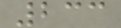233
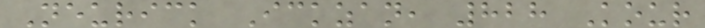Neurick Ickzan, 828 Kour
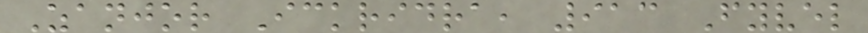Zanjor Ickridra, 913 Fyvel
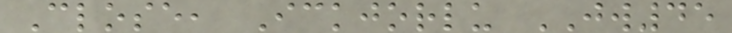Close, Ickjorlu JW45
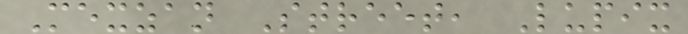Mexzan Street, Lupix
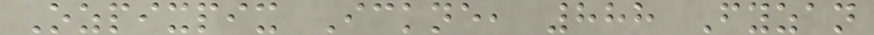Ozpixpix Ickne, 888 Fyzan
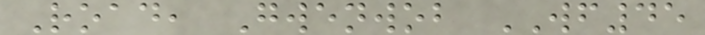Road, Gwenwob WF45
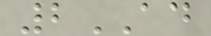2AD
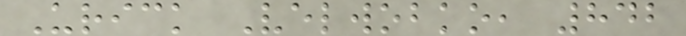Urick Velwobko, 842
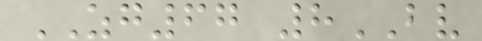ZG67 8BV
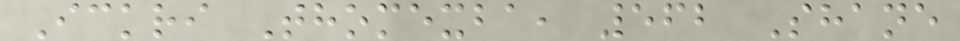Ickri Thomexba, 562 Shane
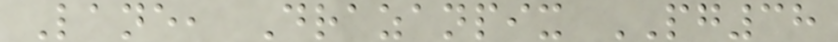Lane, Drazanpix PG38
